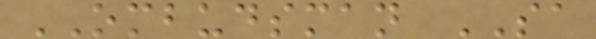OMBUDSMAN SA
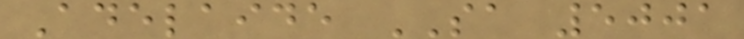Adelaide SA 5001
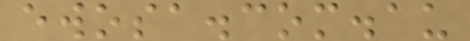ewosa.com.au
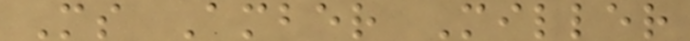Ms Amber Miller
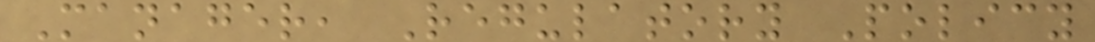Manager, Regulatory Policy
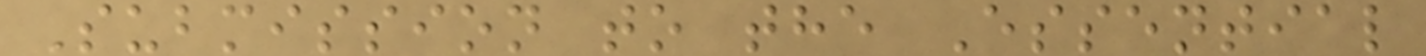Submission to the Essential
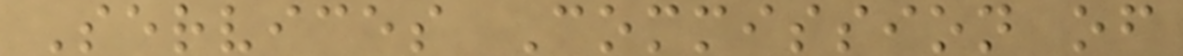Services Commission of
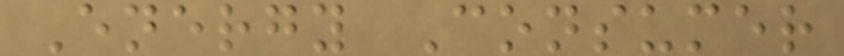Energy Consumer
